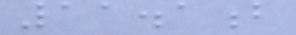11.1b
